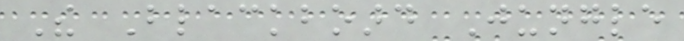The Blackboard Jungle
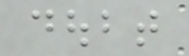doubt
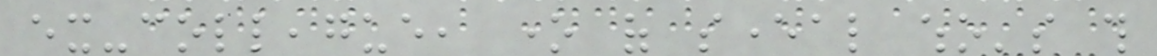ex-colleague, one of several who's this
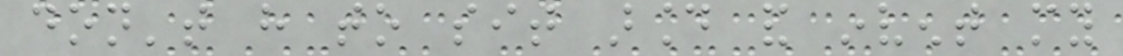don't have to sit around and invent my
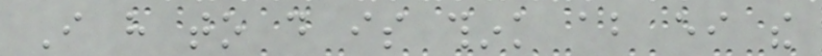I have to do is think about either the
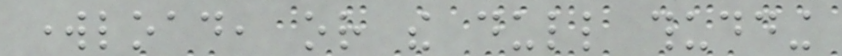workload, or the dull thudding
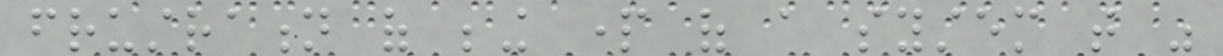frustration of being part of a system that was
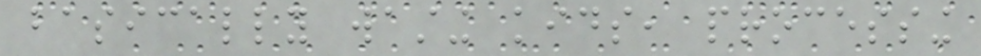basically wasting kids, processing
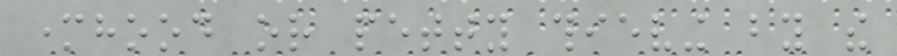motherhood or petty thieving by the
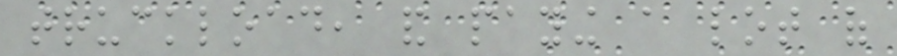truckload, and paying a lot of
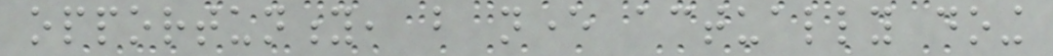opportunity, but never actually doing
